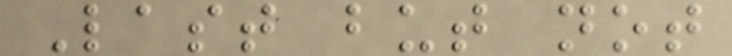Last but not
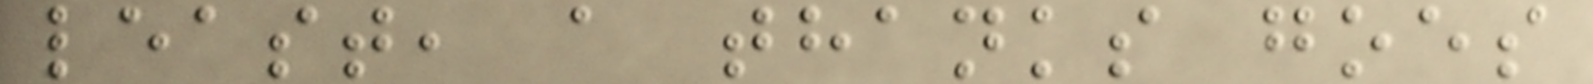least, a thanks goes
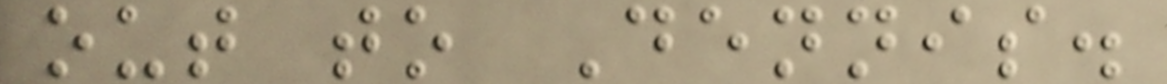out to Dennis.
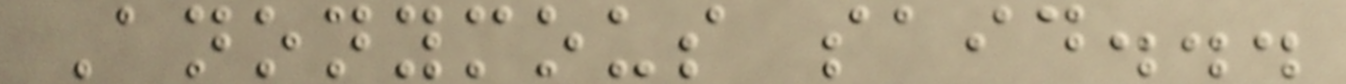Anonymous said...
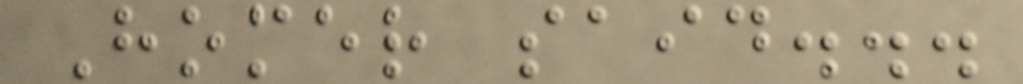Homer said...
